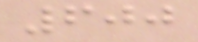600
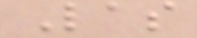Las
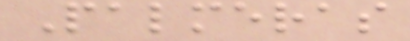Palmeras
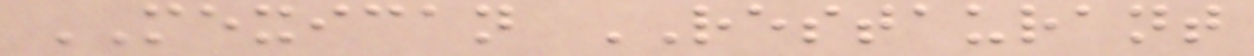MEXICAN RESTAURANT
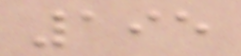195
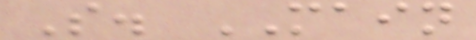S. MAIN
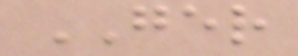GER
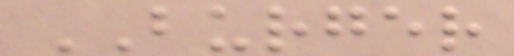BURGER
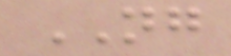NG
